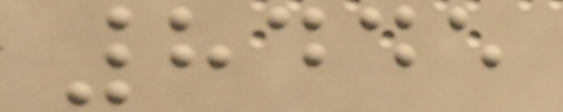8445
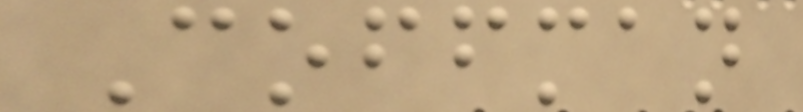Coffman
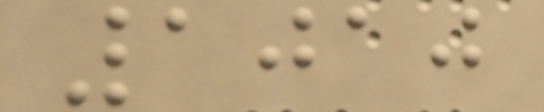1010
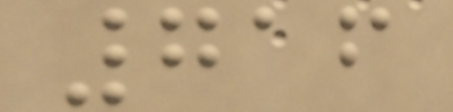716
